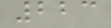223
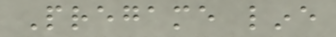Pregame line
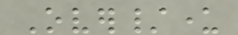Over/under
